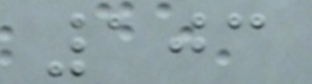103
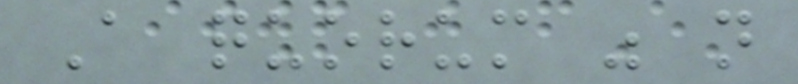A quorum was not
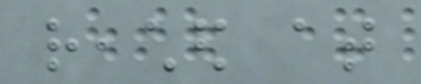reached at
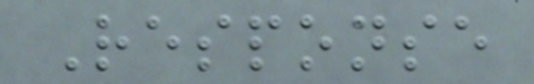Response
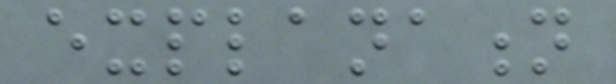explanation
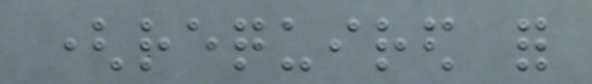(required for
